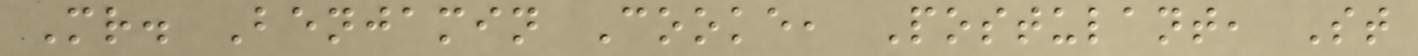Mr. Benjamin Cooke, Postulant, St
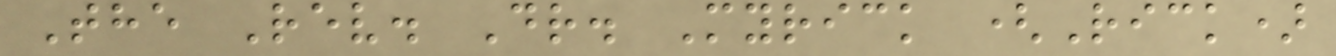The Rev. Dr. Myrick (Rick)
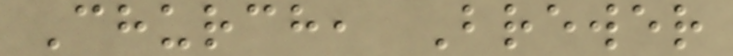Church, Brewer
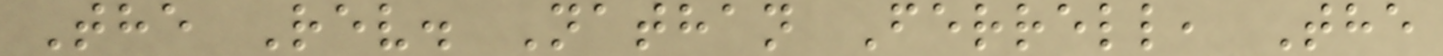The Rev. Nathan Ferrell, The
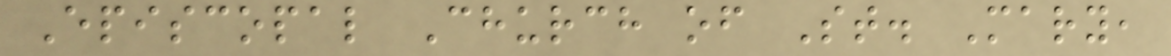Episcopal Church of St. Mary,
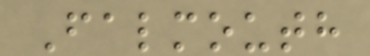Falmouth
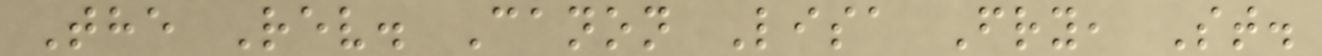The Rev. Canon Lisa Fry, St.
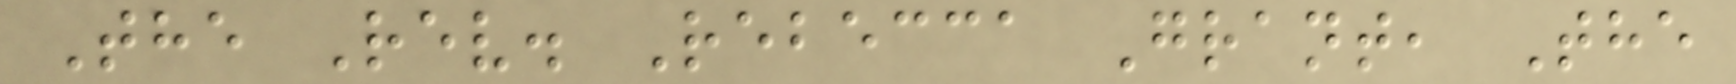The Rev. Rebecca Grant, The
